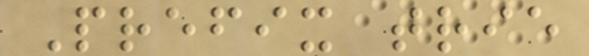Prefix trie
